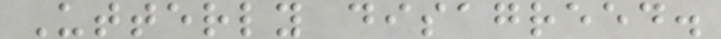Utterly disagreed.
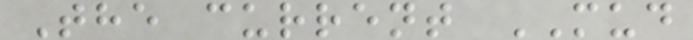The current MUD
